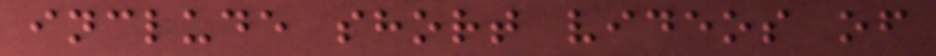include short videos of
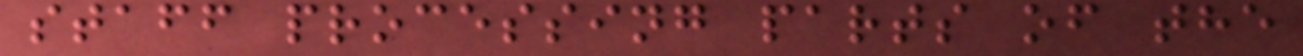staff processing parts of the
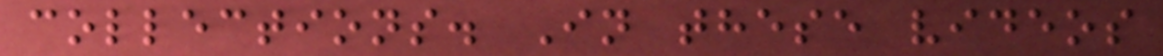collections. In these videos
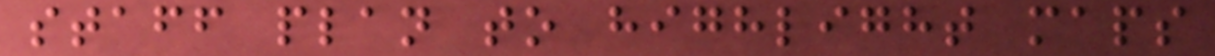staff plan to highlight maps
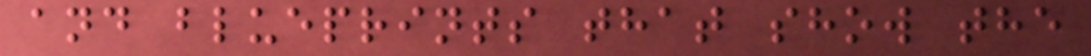and blueprints that show the
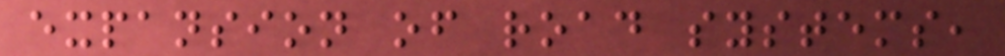expansion of road systems,
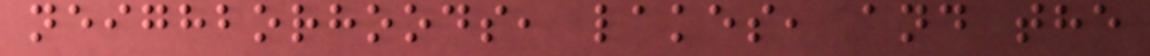neighborhoods, lakes, and the
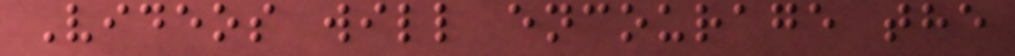Videos will encourage the
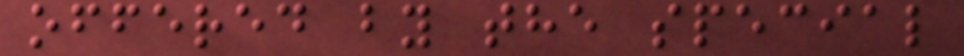offered by the special
